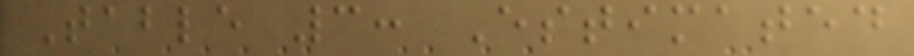Table 3: Estimated
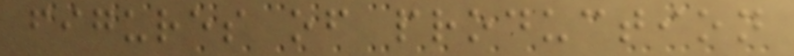figures of production
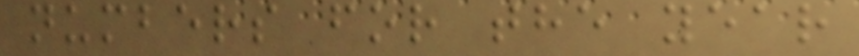numbers for the year
